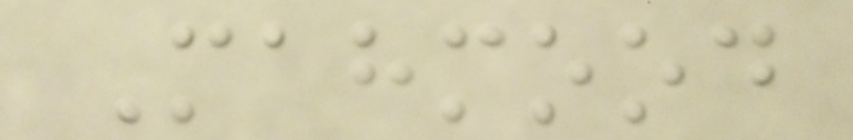Mahmood
